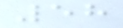58
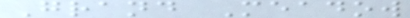Grand Meadow
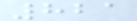821
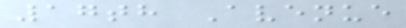17th Avenue
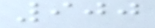900
